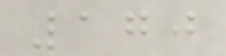170
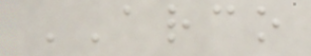ARCO
